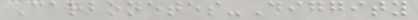Carbonetes-Diggity
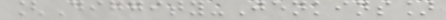[Diggity-Jenkins]
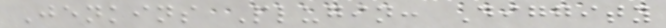Jenkins Plugin: Diggity
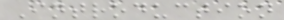Introduction
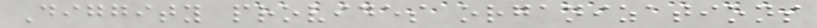Diggity provides organizations
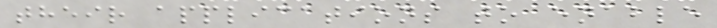their applications to enable
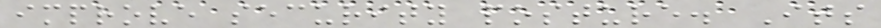improve security posture. Its
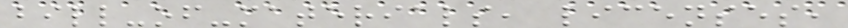bill-of-materials, licenses,
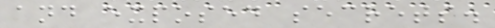and exposed secrets.
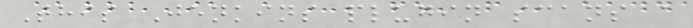This Jenkins plugin scans a
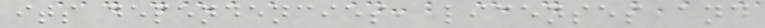its dependencies, licenses and
